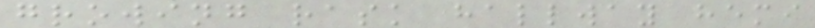growing rask hallway hemi
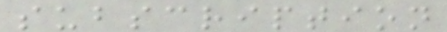subscription
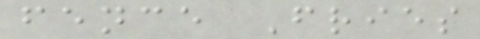fence Fries
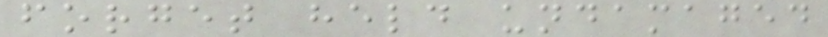forget held undamaged
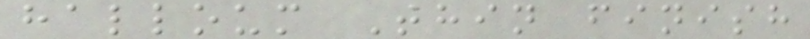halloum Thin finish
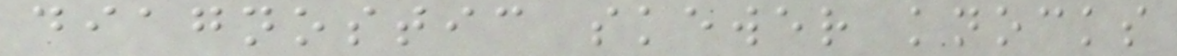diagnostic skewer knocks
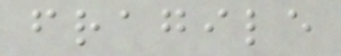fragile
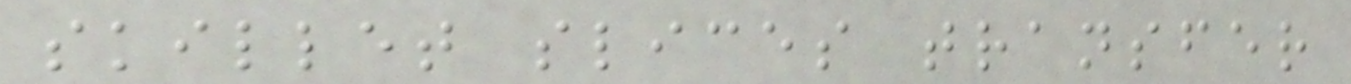skillet slices transfer
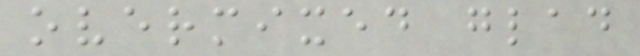overmixed glad
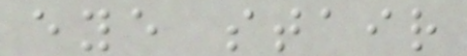eye stair
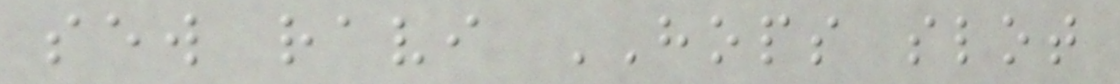sew ravi HOPS slot
